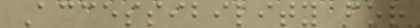Accessibility for
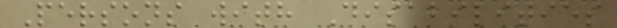Persons with Disabilities
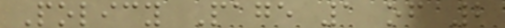Policy Page 1 of 2
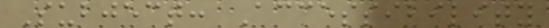Subject: Accessibility
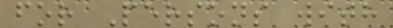for Persons with
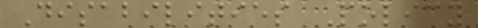Disabilities Policy
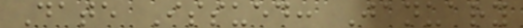Date Issued: January
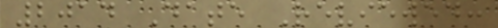2014 Date Reviewed:
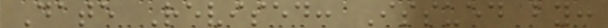Date Revised: Issued by:
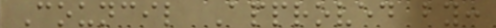Council Approved by:
